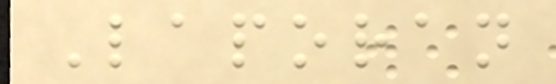Laporan
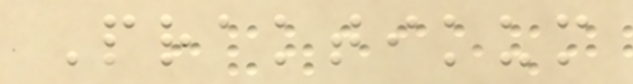Praktikum
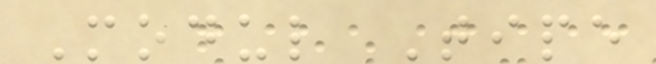Modul Tipe
